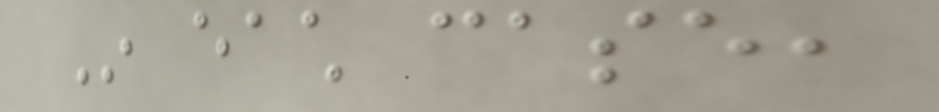In each case,
